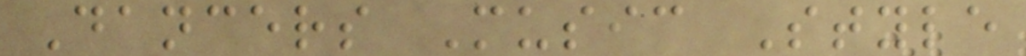Dancers Music Style
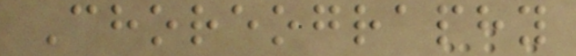Choreography
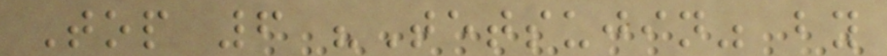Top 6 "Tetsujin" by
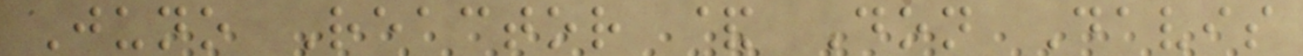Juno Reactor & Don Davis
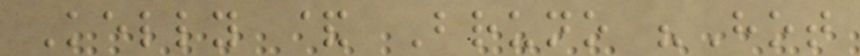Kelly & Bruno "Hot
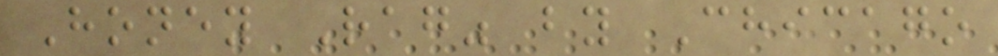Honey Rag" by Chicago
